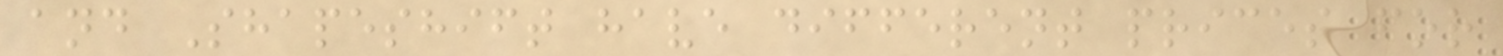and Shapeshift have different prices for
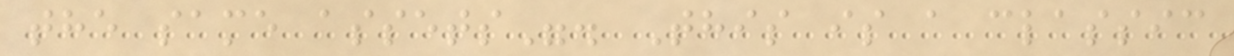the same assets". This is a classic
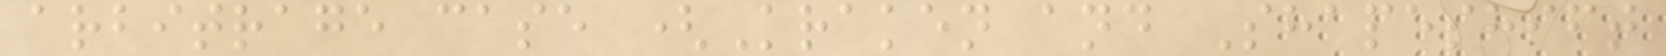arbitrage case (Kraken and Shapeshift
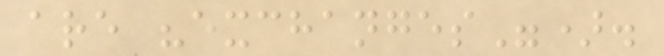are "exchanges").
